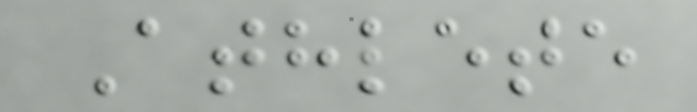Athlete
